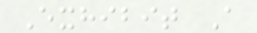Exhibit A
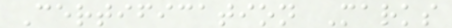Certification Marks
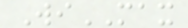WiMAX
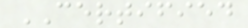CERTIFIED
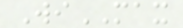WiMAX
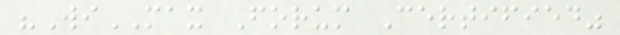"WiMAX Forum Certified"
